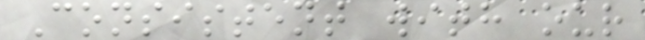Consistent with our
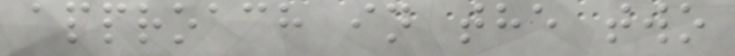approach in the two
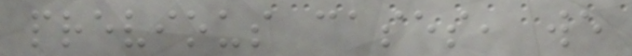previous cases, we
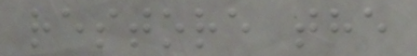restore the
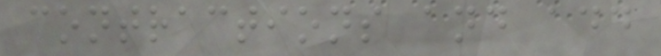contractions and add
